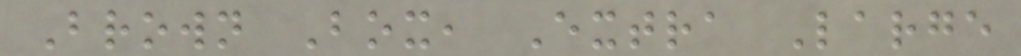Brown Box, Extra Large
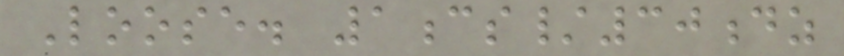Loose. 1cs/30dz
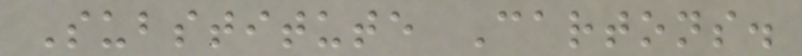Substitute Cartons.
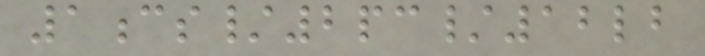1cs/2pc/12lb
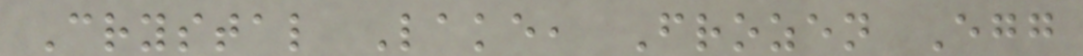Crystal Lake, Frozen Egg
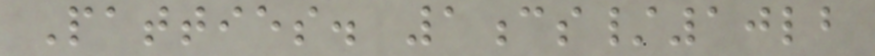Patties. 1cs/10lb
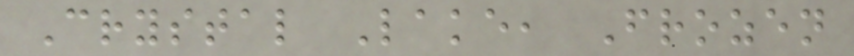Crystal Lake, Frozen
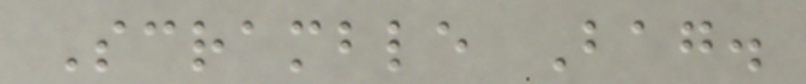Scramble Bag.
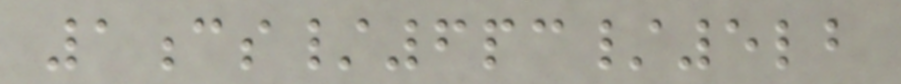1cs/6pc/5lb
